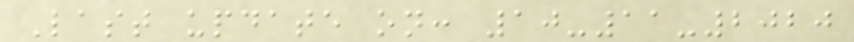Last update on: 10-11-2020
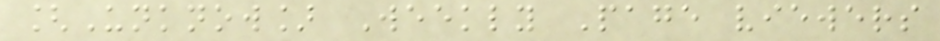[Unknow] Weekly Page viewers
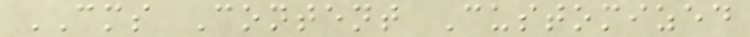CMS Content Customized
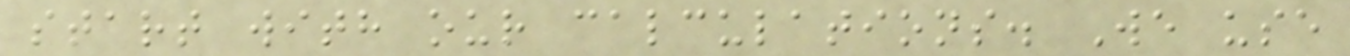start with our calculations. We use
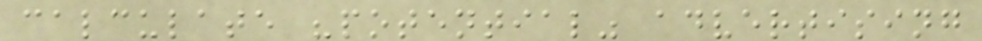calculate "potential" advertising
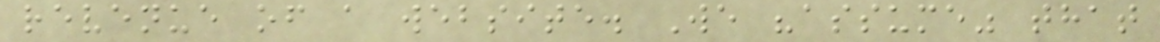revenue of a website. We "assume" that
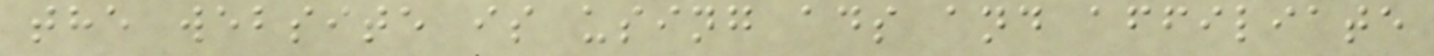the website is using ads and affiliate
